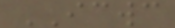ICWC
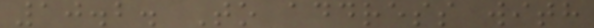10.2. To address with
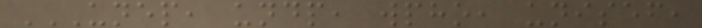UNEP, UNDP, WPHO, UNISEF,
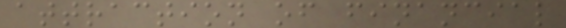attraction of financial
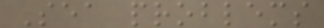Sea problems
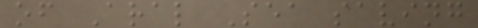of Aral Sea saving
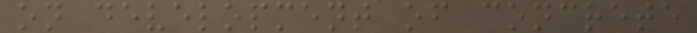on development of concrete
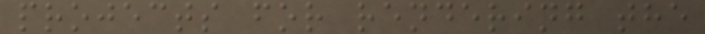projects for rendering the
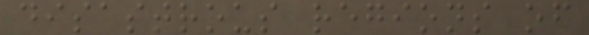disastrous regions of
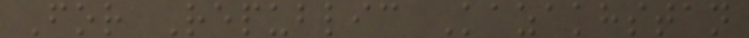For Republic Kazakhstan
